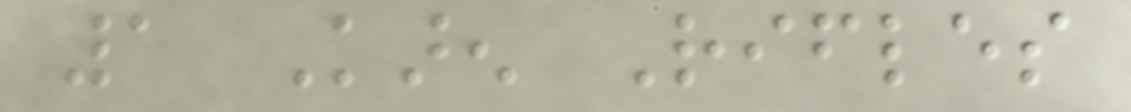1 Karen Rifles
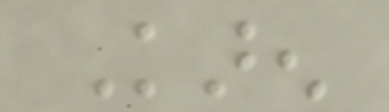Karen
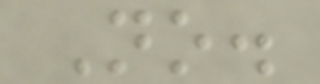No.
